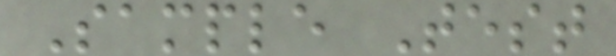Sample Test
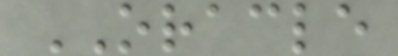ORACLE
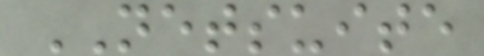NETSUITE
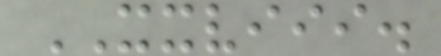XXVIII.
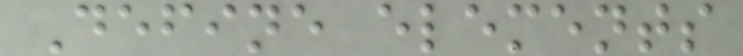Define elements
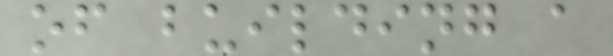of building a
